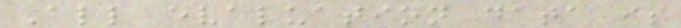All evaluation data is
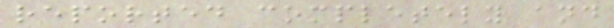reported completely and
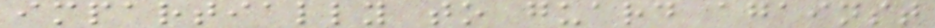impartially to guard against
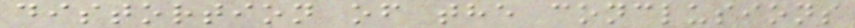distortion of the conclusions
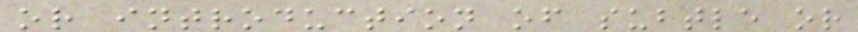or introduction of subtle or
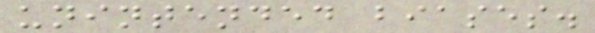unintended biases.
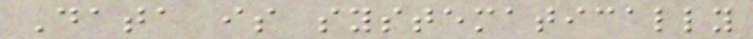Data is systematically
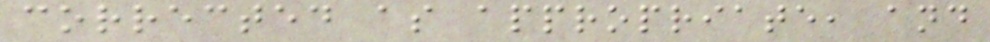corrected as appropriate, and
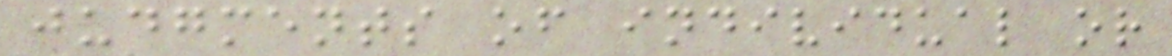judgments of individual or
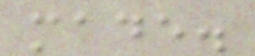made.
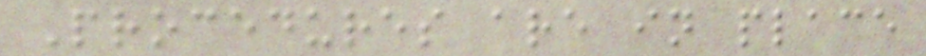Procedures are in place
